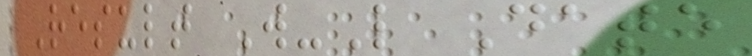Result W-L Date
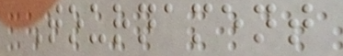Tournament
